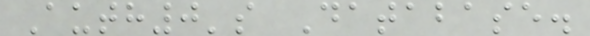Auth0's Database.
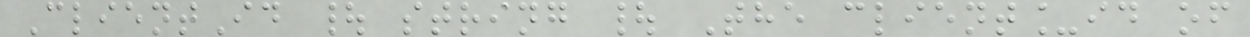ClientId | string | The client_id of
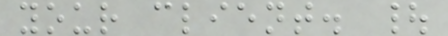your client. |
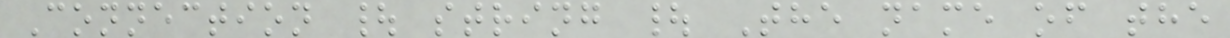Connection | string | The name of the
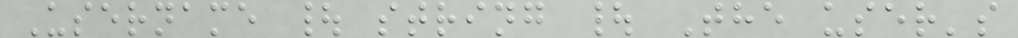Username | string | The user's
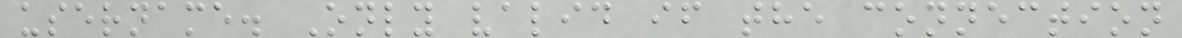username. Only valid if the connection
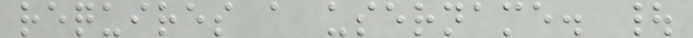requires a username. |
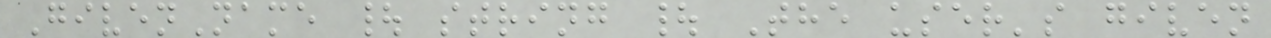GivenName | string | The user's given
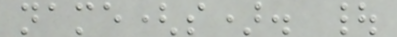name(s). |
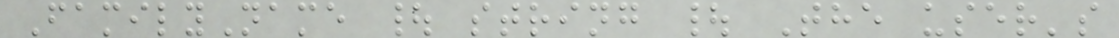FamilyName | string | The user's
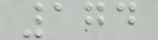174
